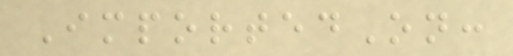ImportedOn:
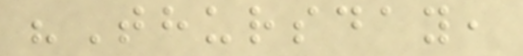"Thursday,
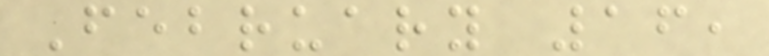February 16,
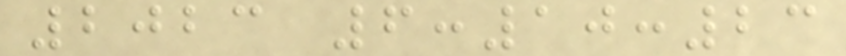2023 6:10:23
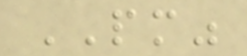PM"
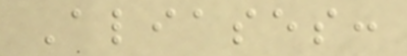Aliases:
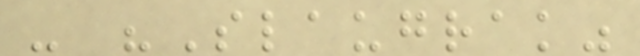- "Slaugrak"
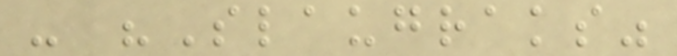- "Slaugraks"
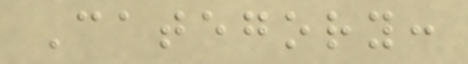Category:
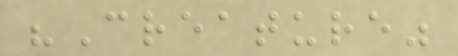"Creature"
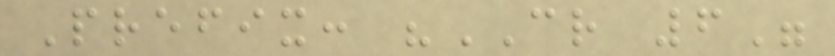Prefix: "CR 6"
